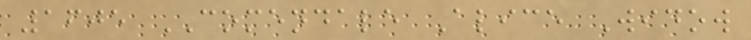1605 COMENDALE Alice Widow
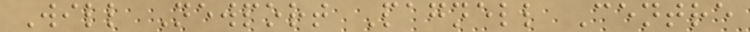Will Newport Pagnell Centre
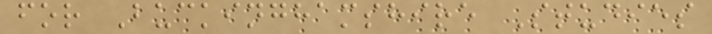for Buckinghamshire Studies
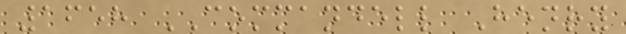1658 COMMANDELL Henry
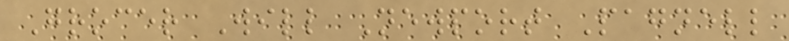Grocer Will Newport Pagnell
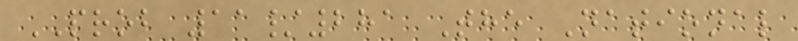PROB 11/281 The National
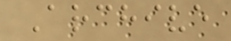Archive
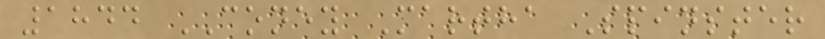1844 CONEY Martha Spinster
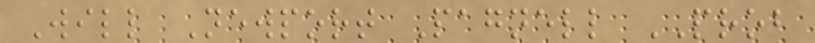Will Newport Pagnell PROB
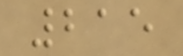215
